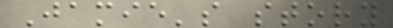Jamie's story
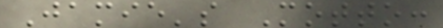Jamie's Motto:
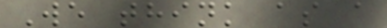We think as a
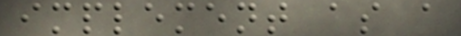implement as a
